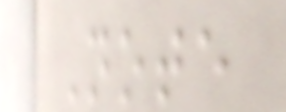Note
